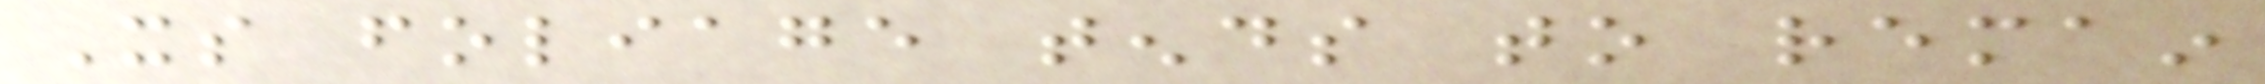Its foliage tends to remain
